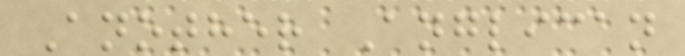Another Anglican
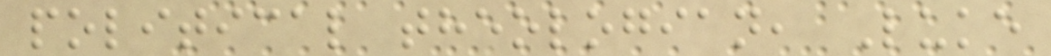political theologian, Luke
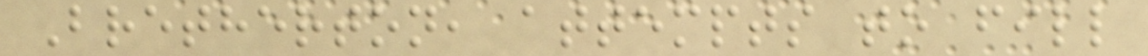Bretherton, attempts to fill
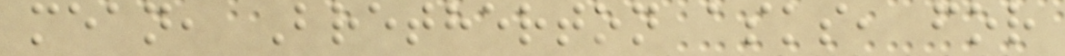mean, Bretherton asks, for
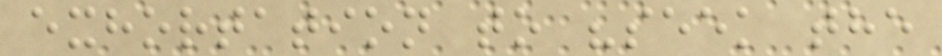exhortation to "seek the
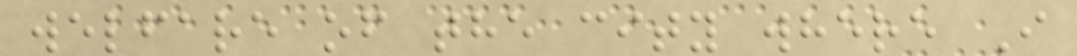welfare of the city where I
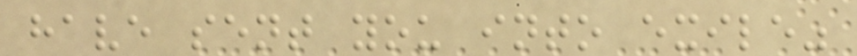have sent you into exile"
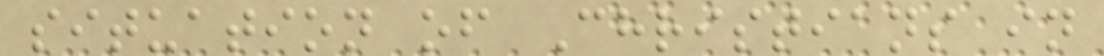situation of Christians in
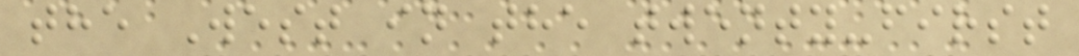the West in the twenty-first
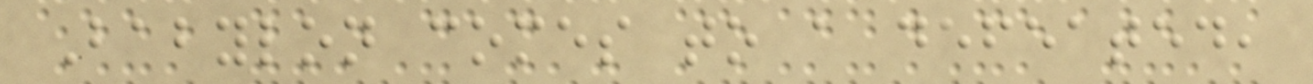Babylon comes to a defeated,
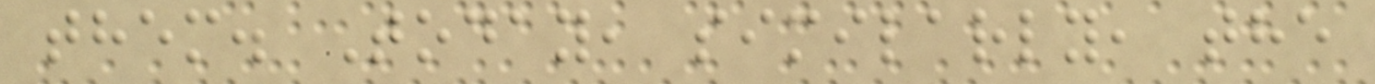them. Today, similarly, the
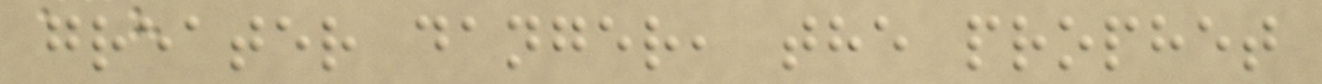greater danger, the prophet
